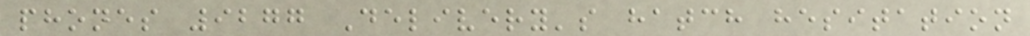phones 9277 Delivery's hatch hesitation
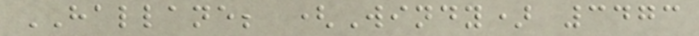HALLANE; (Windy) 3473
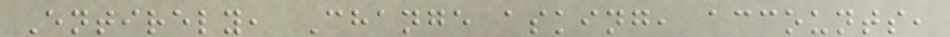Entirely, Change asking, accounts,
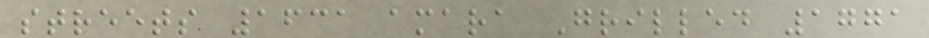streets 1631 amara Grilled 1771
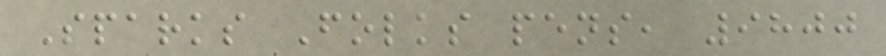Sparks Folks pens, 9800
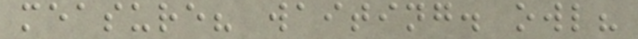measure? waiting. owl?
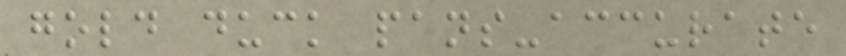gold duck pans-accurate
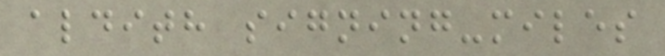aldith signing-miles
